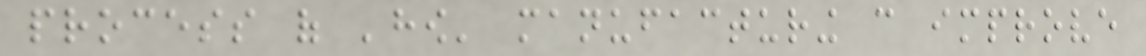process of 'how' manufacturing can improve
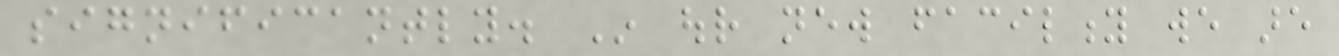significantly. In our new facility we are
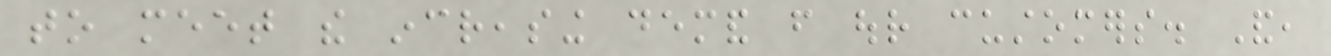to meet the increasing demand from our customers. And,
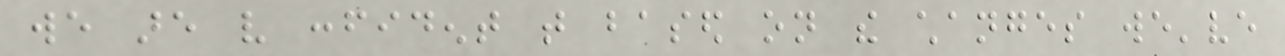we are very confident that based on the changes we've
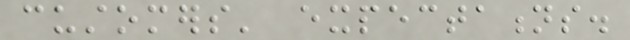customers' expectations.
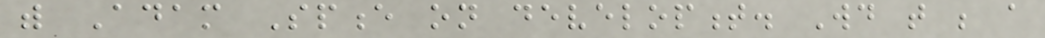with Adam Spence on development. Would that be a
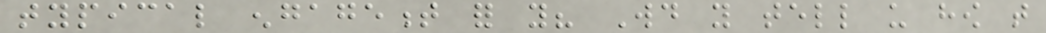typical engagement for you? Would you tell us how that
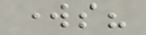works?
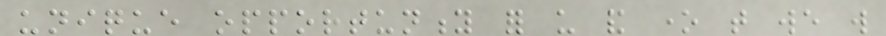unique opportunity for us and one that we will
